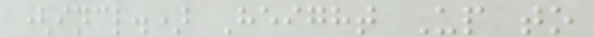(incl.) Height Up to
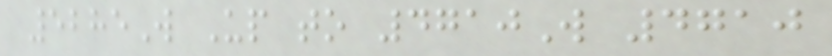5285W Up to 4710W 4710
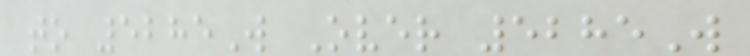to 5285W Over 5285W
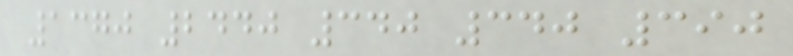1370 2440 340 340 390
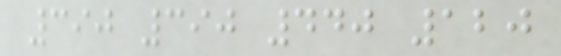390 390 440 120
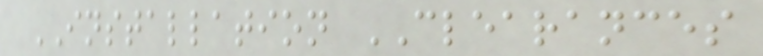INSTALLATION CLEARANCES
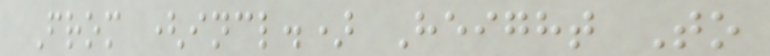From (incl.) Height To
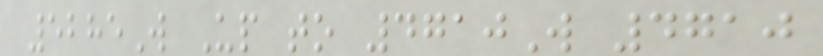5285W Up to 4710W 4710
